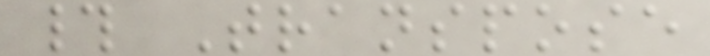# Transpose
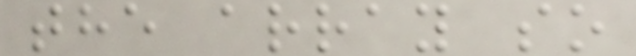the array so
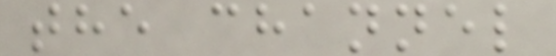the channel
